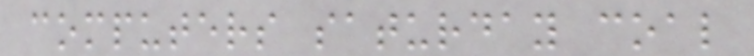computers saturday coal
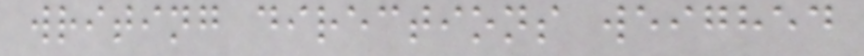writing directions weighed
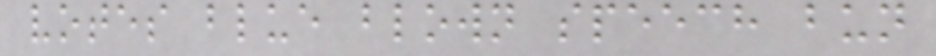votes blue blown speech bun
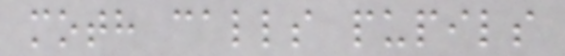moth calls pupils
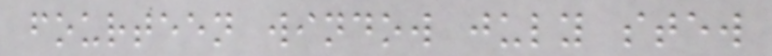fourteen window july stew
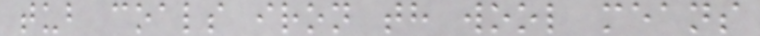tub coals iron th wool means
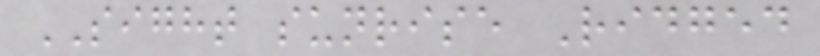SIGHT sunrise Ridged
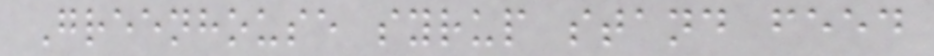Greenhouse syrup stand feed
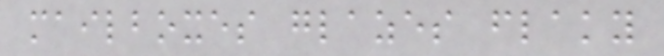mailboxes glazes flaky
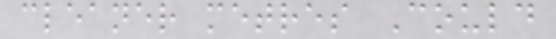cleaner metres Could
